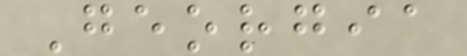Georgia
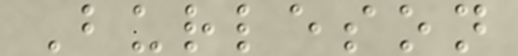Burleson
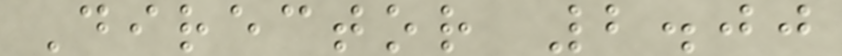Director 2.00
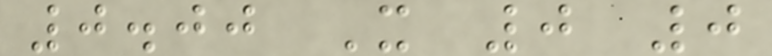0.00 X 0 0
